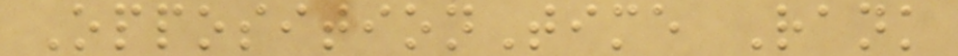OppositionTime Rank
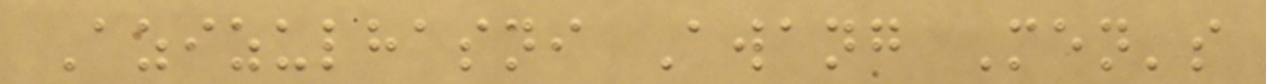Azizulhasni Awang Men's
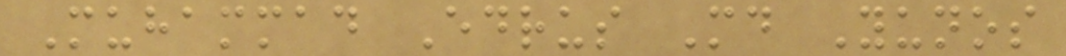Muhammad Edrus Md Yunos
